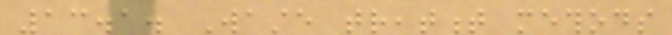13.1. Waste treatment methods
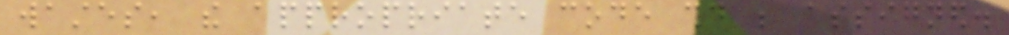wastes, the appropriate code should be assigned.
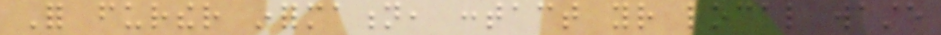For further information, contact your local waste
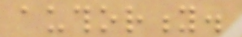authority.
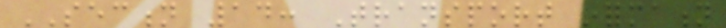SECTION 14: Transport information
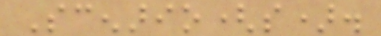Scenario(s).
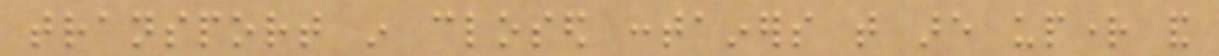transport in closed containers that are upright and
